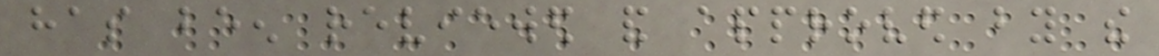has been reviewed and approved by the
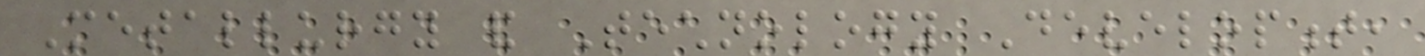Metallurgy and Technology Development,
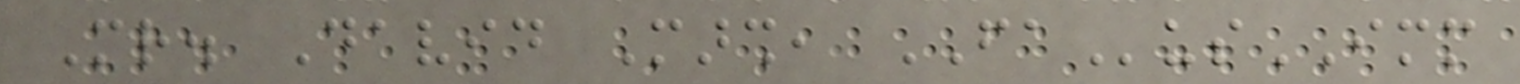Mr. David Marsh, FAusIMM
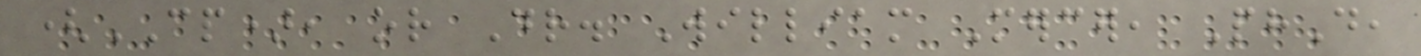(CP), or Dr. William Mercer, PhD,
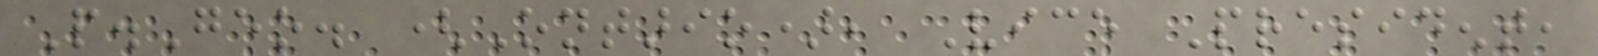P.Geo. (Ontario), Vice President,
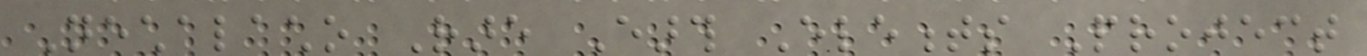Nechalacho Rare Earth Elements Project
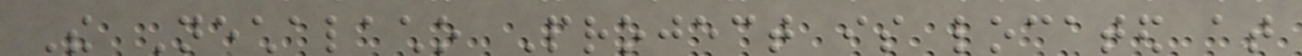The Nechalacho Project is located at
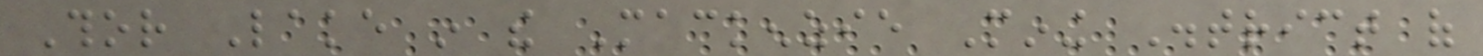Thor Lake in the Mackenzie Mining District of
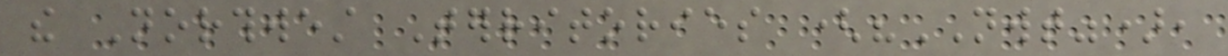the Northwest Territories ("NWT"),
